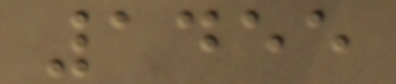1455
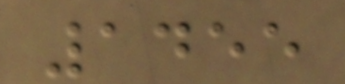1455
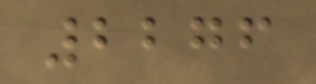2276
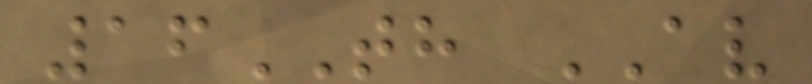16TH AV
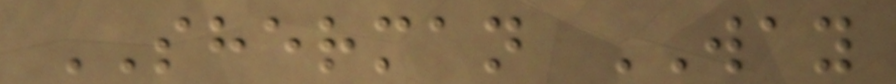SHERMAN WAY
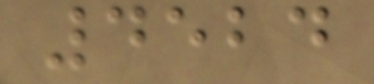4524
